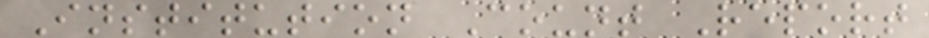Institution Count Report
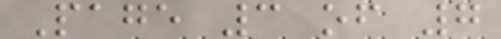Page 3 of 7
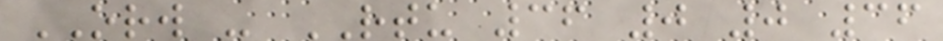ORW - RTU 36 0 0 36
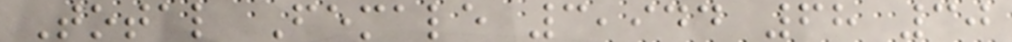Total Female 3,944 68 30
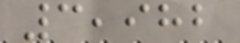3,982
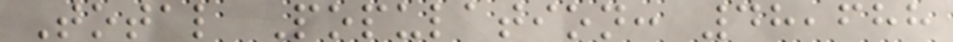Total Population: 48,688
